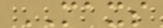MAXS
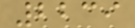2239
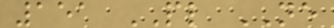151 PL NE
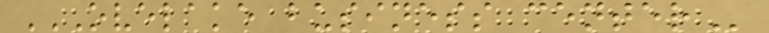OVELAKE BUSINESS CENTER
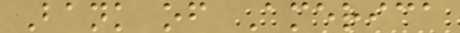Bank of America
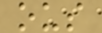ous
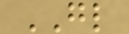GL
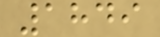1849
